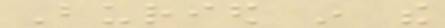Buried in the
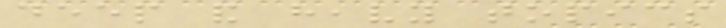deep and heavy topics
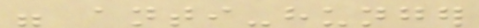were anti-hunger
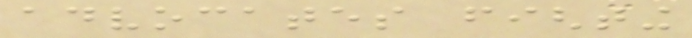advocates fighting
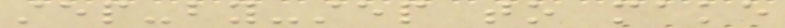step-by-step to make
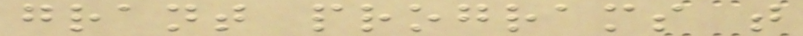grant programs that
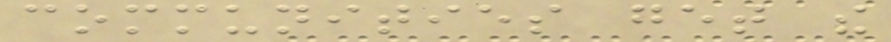communities get the
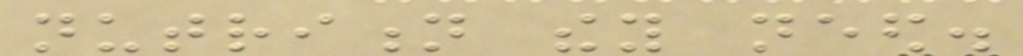nutrition they need.
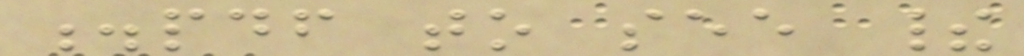.pdf to see their
